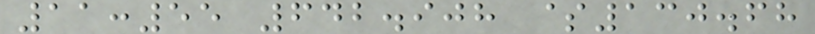11:55 642.908 $130.68
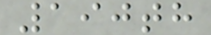190th
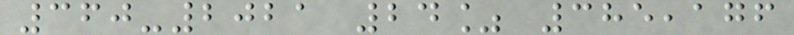360-2021 24% 385,176
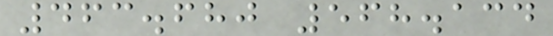463.680 568.134
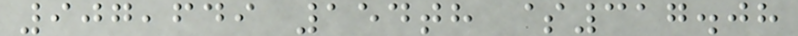907,649 154th $317.08
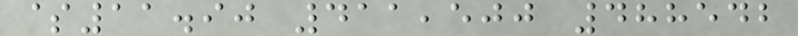$11.90 411,500 488542
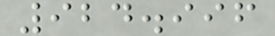924.996
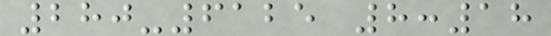280-6125 8:18
